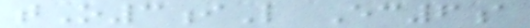tO3iL Ec6a
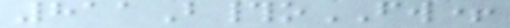811B#oFW+
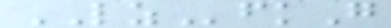LZfkG
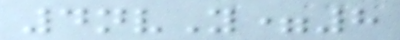4nvY=8
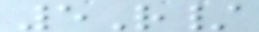5R/
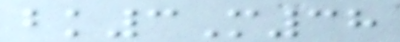bk3M38
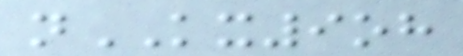nKX9oh
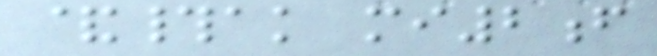&#ak mi2f
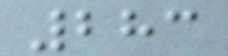283
